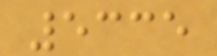5335
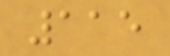115
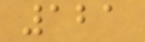121
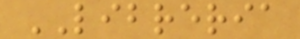LIBRERIA
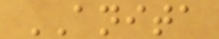ANITA
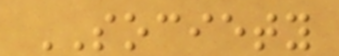SOCIETY
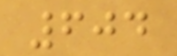604
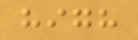high
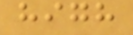high
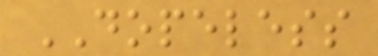DOPELESS
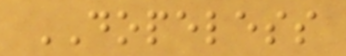DOPELESS
